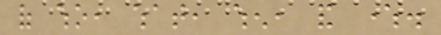of who, what, when, and where.
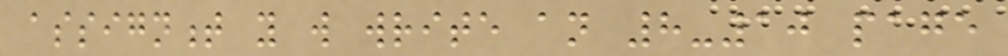assignment you will write an 8-10 page
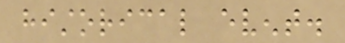historical event.
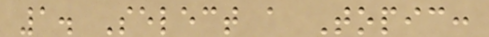1. Select a Topic:
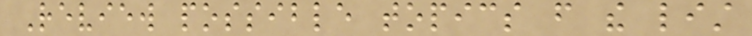Review possible topics from the list
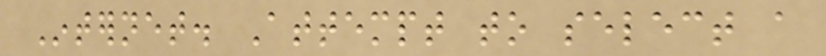Internet. Attempt to select a
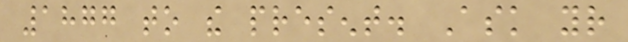1877 to the present. Ask your
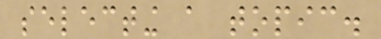selecting a topic.
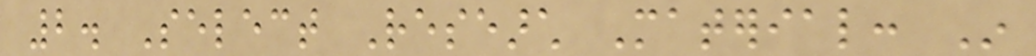2. Select Research Material: In
